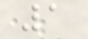1
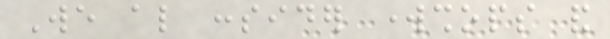We also consider workshops and
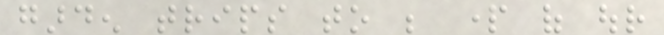garden trips to be part of our
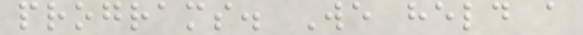programs. We held a
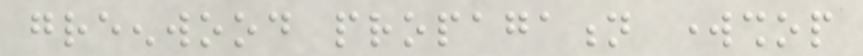greenwood propagation workshop
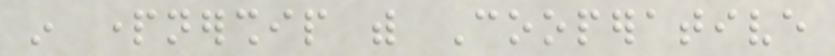in partnership with Cooperative
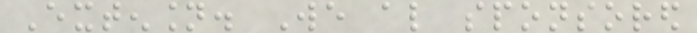Extension. We also sponsored
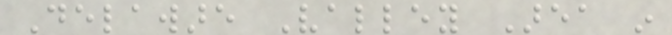Delaware Valley Area in
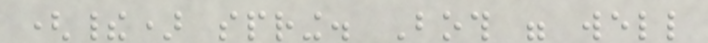(their) spring. Both were well
